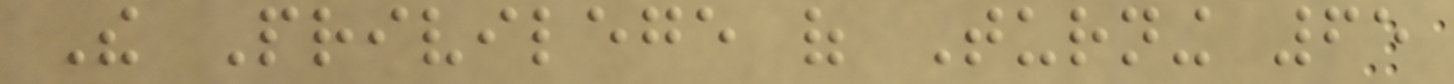The Privilege of Turning 65
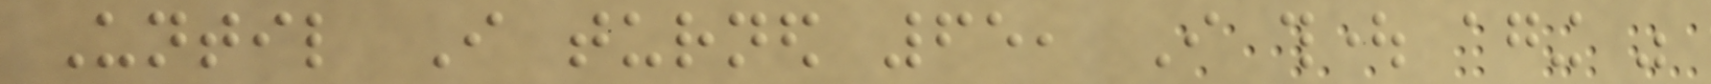Until I turned 65, I thought aging was
